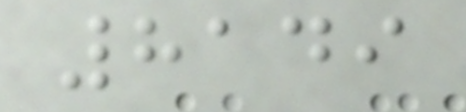8149
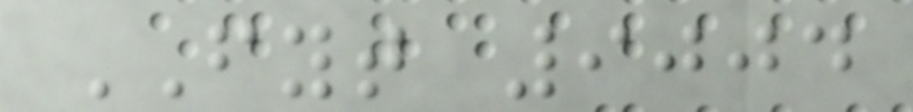FYT 9004
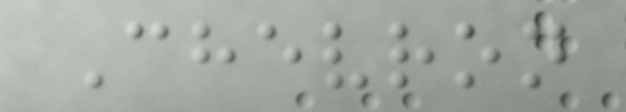Chevron
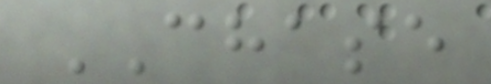CHASE
